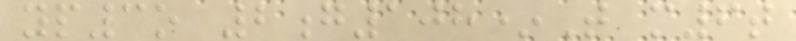yp3o 2g108*T m6t
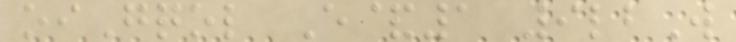oiGqol E&1 9lbW
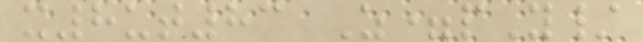x8ut83 Z=pY/
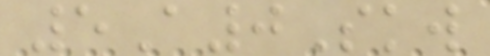5A0Skw
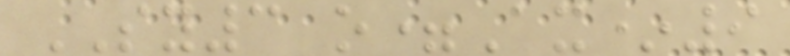SY3 o=Ax*9
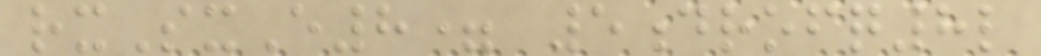rxSxE8= 5drofq8l
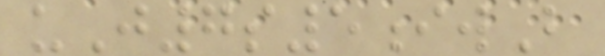uJ7s5iwB
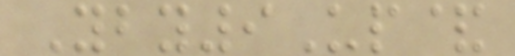Yby9Up&
